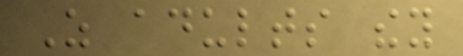As adults they
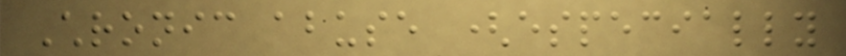Chronic abuse (especially
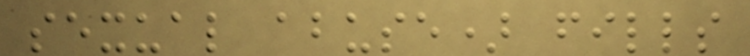sexual abuse) fills
